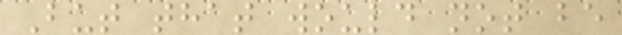But that would not be
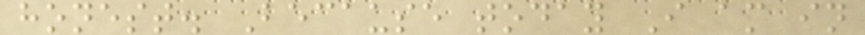honest. Because today I am in
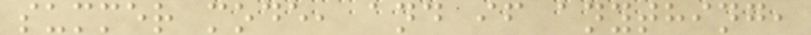summer mode, and if anything,
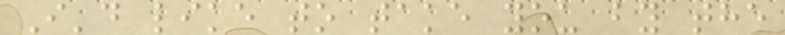I'd like to take you by the
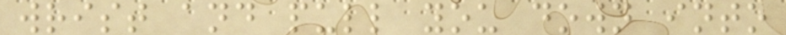wrist and pull you down into
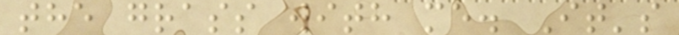the grass with me. It's
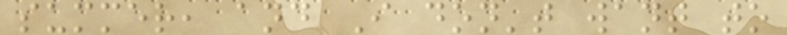summer, and I don't want to
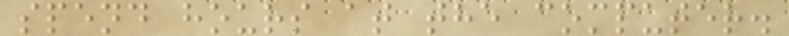spend hours at the computer.
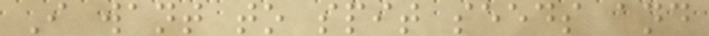I want to spit seeds and
